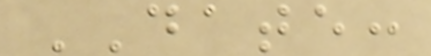DATE:
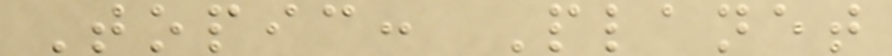Topic: Planet
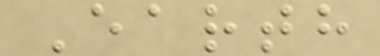Earth
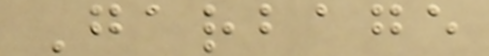Garbage
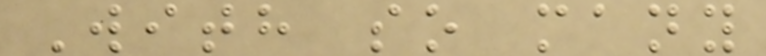With so many
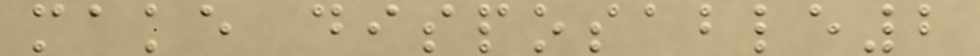make disposable2
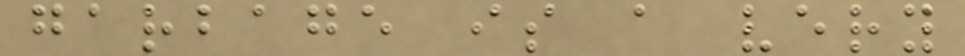garbage is a very
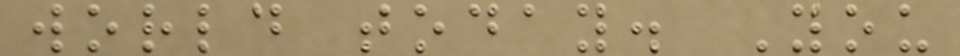world today. You
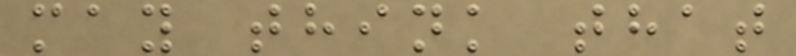may think that
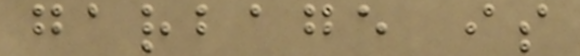garbage is
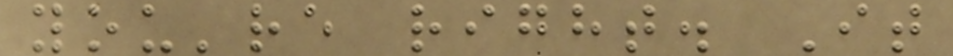you're right. It
